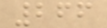266
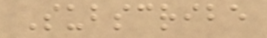Subscribe
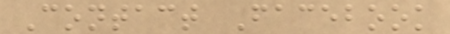Contact Facebook
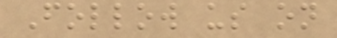Follow us on
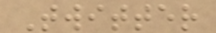Twitter
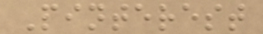Pinterest
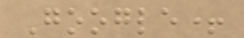Google+
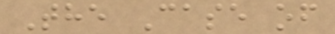The Case of
